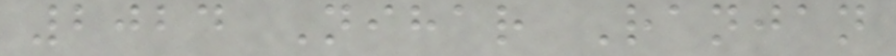2024 Nihar Ranjan
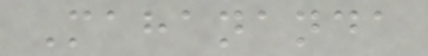Mahananda
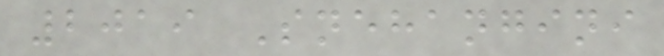2019 Snehangini
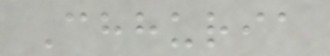Chhuria
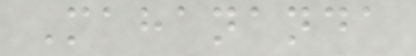Mahananda
